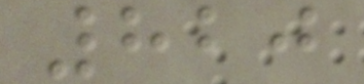820
